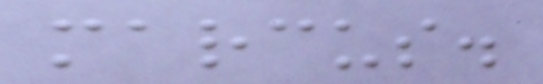marcus.
